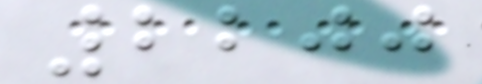2200
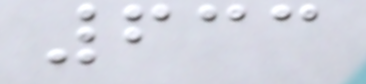633
